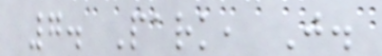7. Park, J.
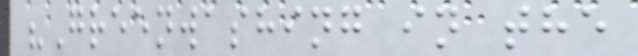"Greenwashing in the
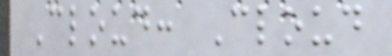Cloud: Cloud
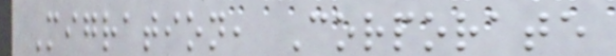Migration, Corporate
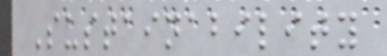Sustainability
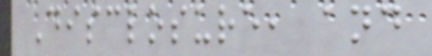Disclosure, and
